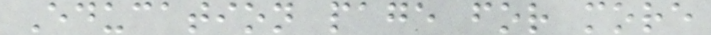Education page for more
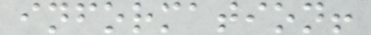information!
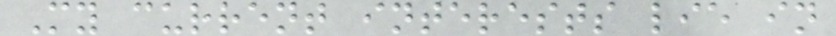My current interests lie in
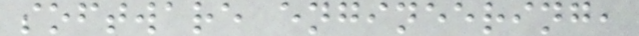software engineering,
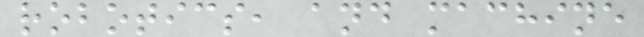robotics, and machine
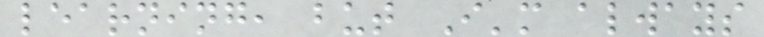learning, but I'm always
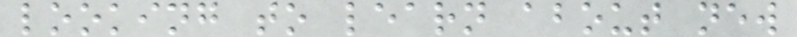looking to learn about new
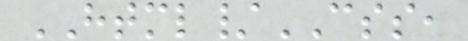HTML/CSS,
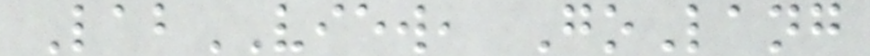LabVIEW, GoLang
